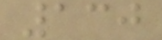130
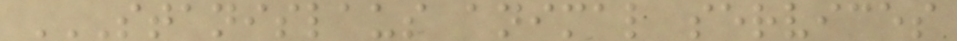STANISLAUS ANIMAL SERVICES
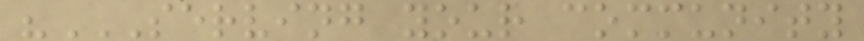"SERVING YOUR COMMUNITY
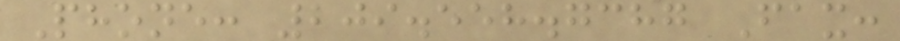Phone: 209.558.7387 Fax:
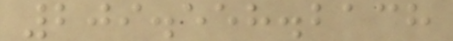209.558.2138
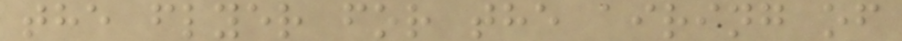the flyer for the airing of
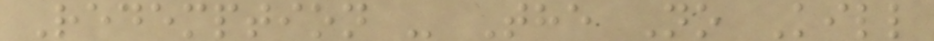Redemption - The No Kill
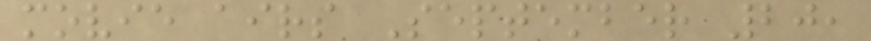movie airs September 20,
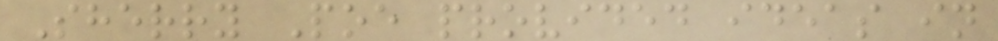Sherry Poe provided ideas in
